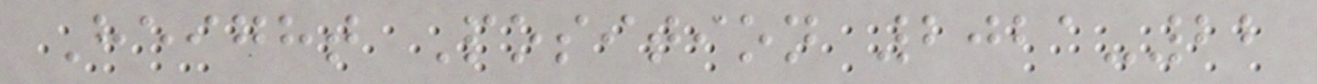Height Position 2021-22
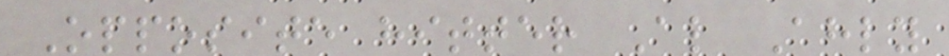Opposite hitter Al Ahly
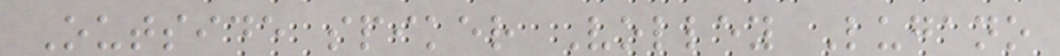Outside spiker Volley Lugano
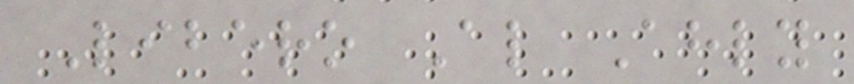Libero Al Ahly
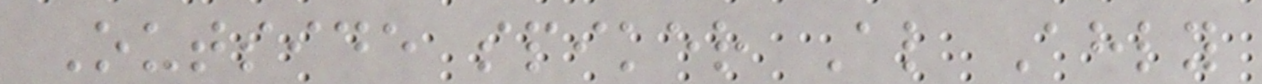Outside spiker Al Ahly
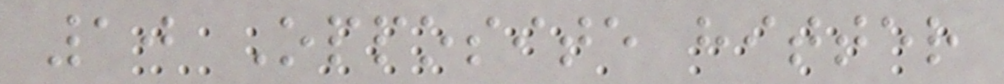10 Opposite hitter
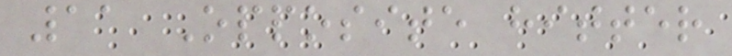11 Opposite hitter
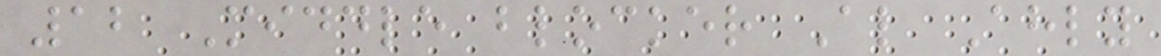12 Middle blocker Al Ahly
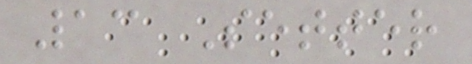13 Setter
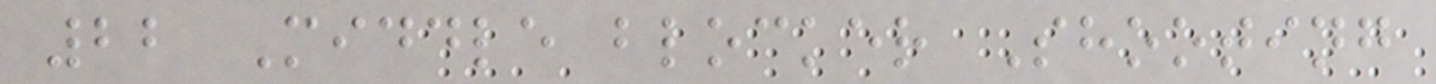22 Middle blocker Shooting
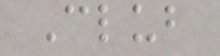Club
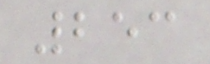253
